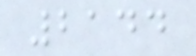2144
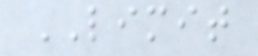LIMIT
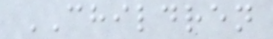CHILDREN
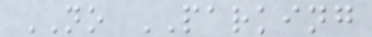NO PARKING
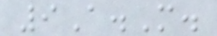9A.M.
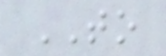TO
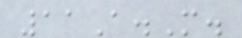11A.M.
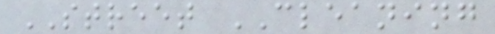STREET CLEANING
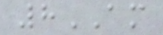8AM
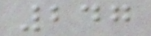247
